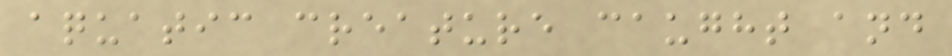aquatic creature caught and
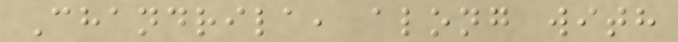Chandrila, along with
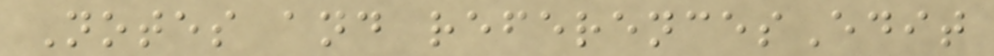Notes and referencesEdit
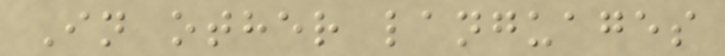In other languages
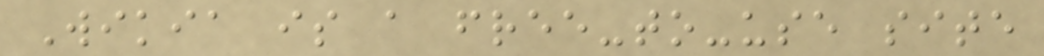Wikia is a free-to-use site
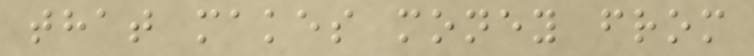that makes money from
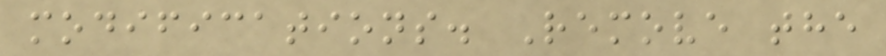modifications. Remove the
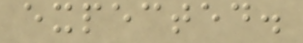expected.
